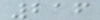216
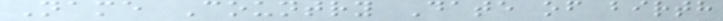Name Country Date of birth
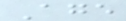Age
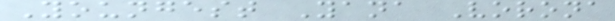Youngest Yana Vorona
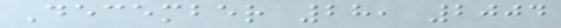December 28, 2004
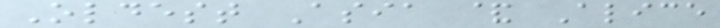Oldest Asia & Alice
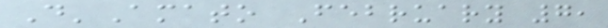D'Amato February 7,
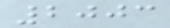2003
